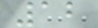12
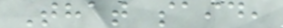That said,
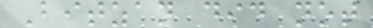Bitzan did not
